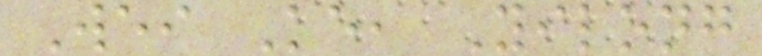Wei Ke, Yilong
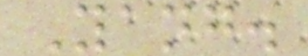Yang.
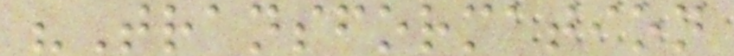"Transformation
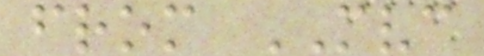from MVC
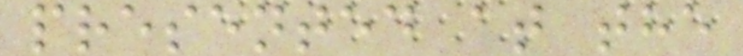presented at the
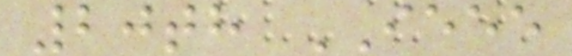20th IEEE
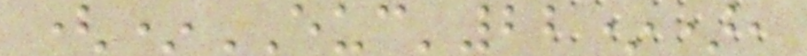(*EUC'22*),
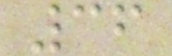36
